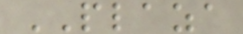PLAZA
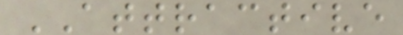ATTRACTIVE
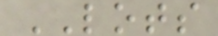LOTS
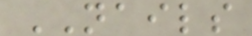NAILS
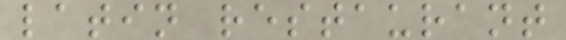latin restaurant
